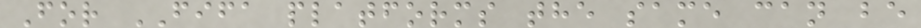For FIFA platforms the same can be
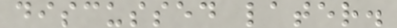discussed later.
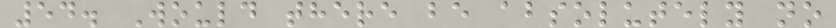54. Would there be absolutely no
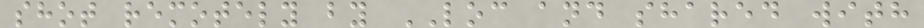shot remotely by LOC and shared with
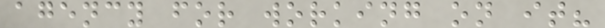agency for working on it?
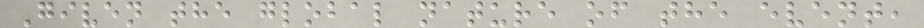Given the global nature of the event,
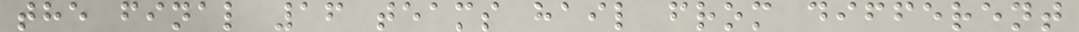the final 16 teams hail from different
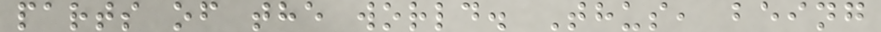parts of the world. Thus, being
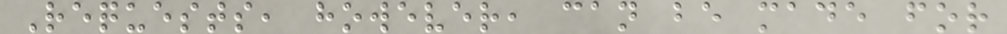Requests, however, can be made for
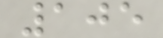105
